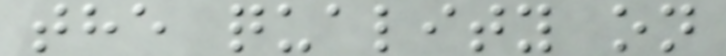the quality on
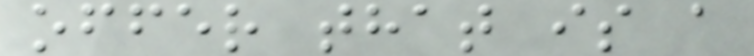offer that is a
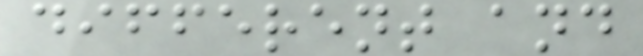different and
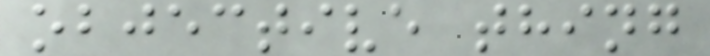objective thing
